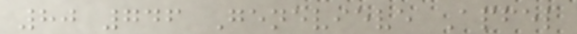80 746 Genevieve Apfel
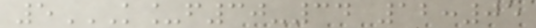5K_F30-34 12:05
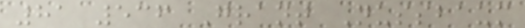81 536 Grant Nussbaum
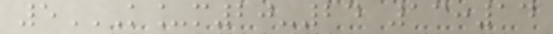5K_M20-24 13:14
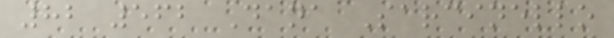82 562 Dana Sarcinello
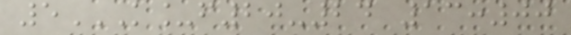5K_F20-24 13:00
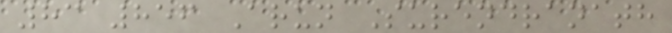83 856 Arun Surendranath
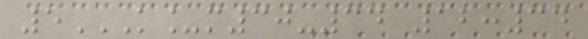5K_M30-34 12:34
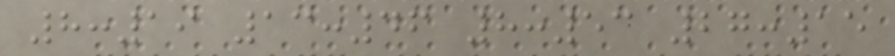8:19 13:46 8:53 27:15
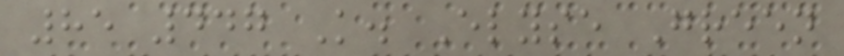85 447 K. Elyse Green
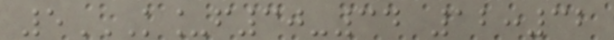5K_F30-34 12:32
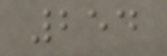254
